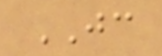JC
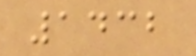1432
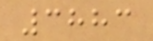3883
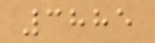3885
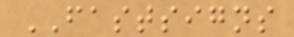FASTSIGNS
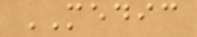MEDIC
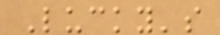Lucky's
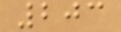203
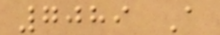7089 A
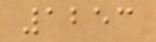1253
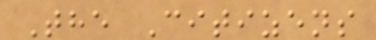The Citizens
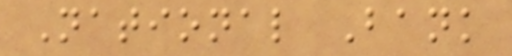National Bank
